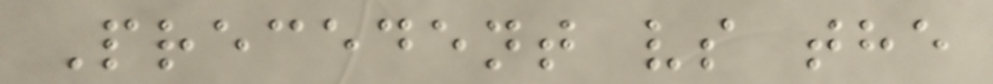Precedent vs the
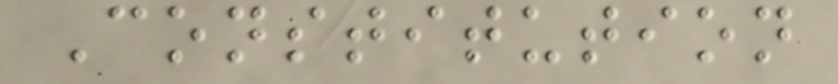Constitution
